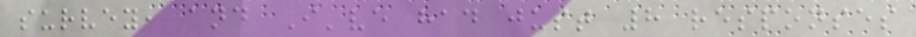survey, and I've had just 8 responses
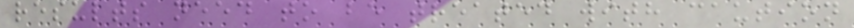results need to be treated with caution
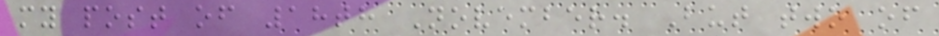my post of 18th November. But two of
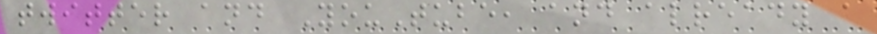twitter and YouTube, and already a
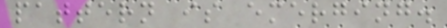pattern is emerging.
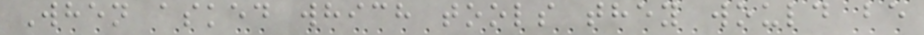When asked which tools they would be
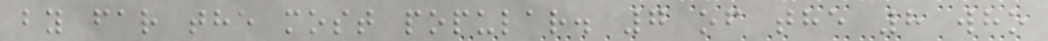by far the most popular. 7 of the 8 who
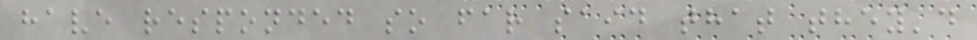have responded so far said that they'd
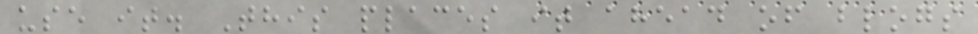use it. This places it ahead of blogs
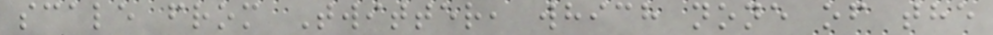scale from Twitter, which none of the
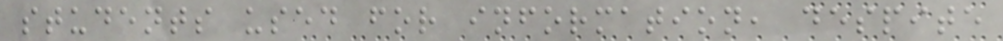students used for information, despite
